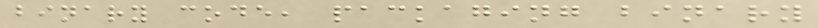binary code, packaging binary
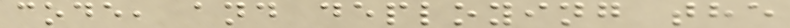code, and deploying the
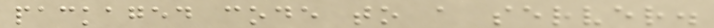packaged code to a server.
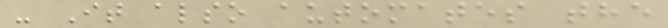- It also automates the
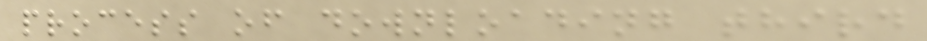process of downloading third
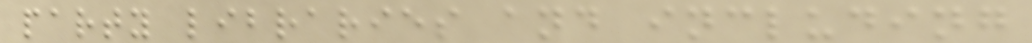party libraries and including
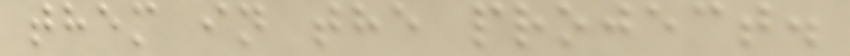them in the project.
